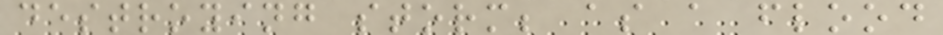destroying storm; as a flood
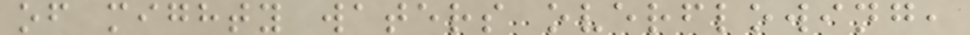of mighty waters overflowing,
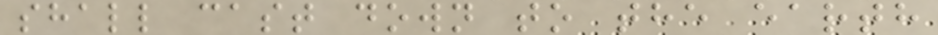shall cast down to the earth
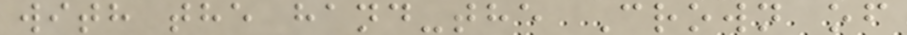with the hand-the Crown of
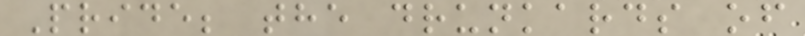Pride; the drunkards of
